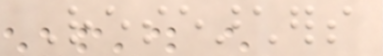Researchers
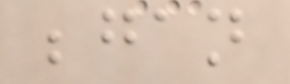began
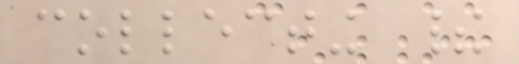collecting their
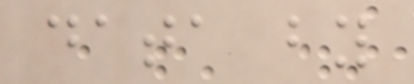data by
